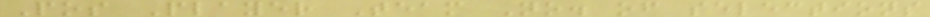Pos Player Team No. of selections
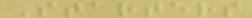Starters
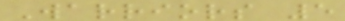Warriors 5
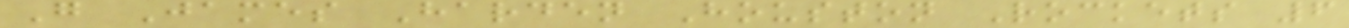G James Harden Houston Rockets 6
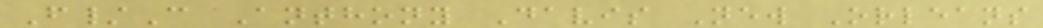F/C Anthony Davis New Orleans
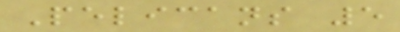Pelicans 5
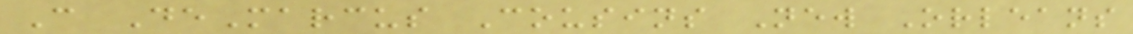C DeMarcus Cousins New Orleans
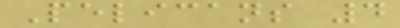Pelicans 4
